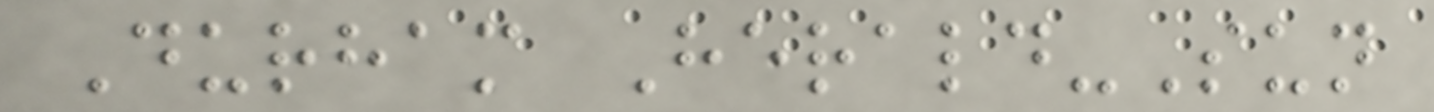Durham Herald-Sun
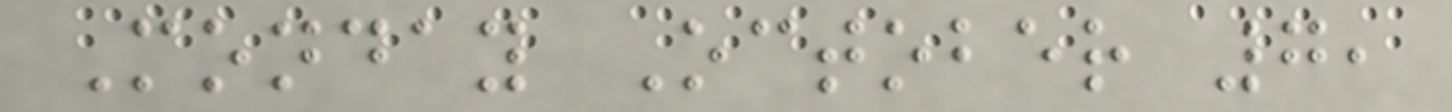Monday October 7,
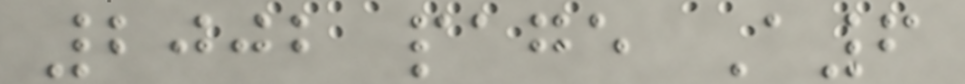2002 page A6
